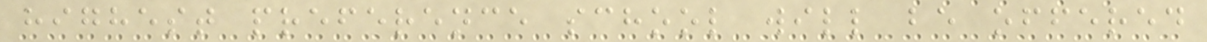highest preference school will be offered
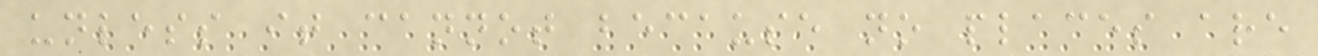unless it cannot because no places are
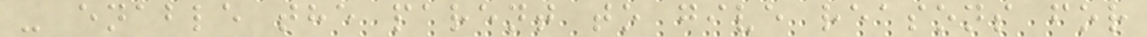- enable the parent to give reasons for
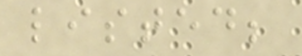listed;
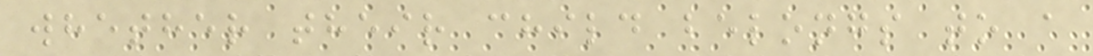whether their child belongs to a
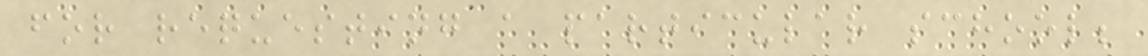for requesting a particular school;
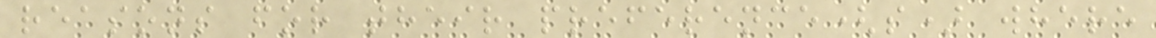reasons for their preference(s) where
